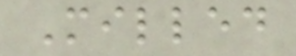Milled
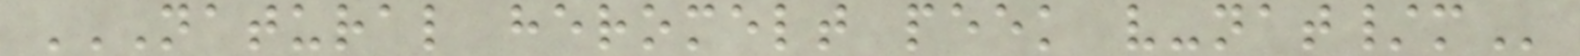NATURAL HEROMELT PEEK V-NAT/M
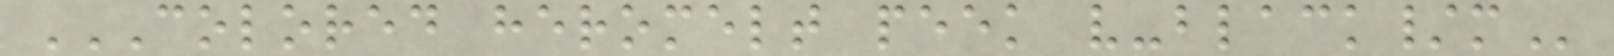COLORED HEROMELT PEEK V-BLACK/M
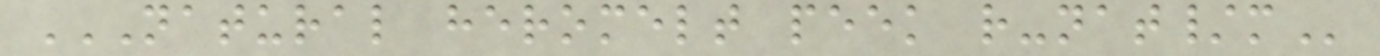NATURAL HEROMELT PEEK R-NAT/M
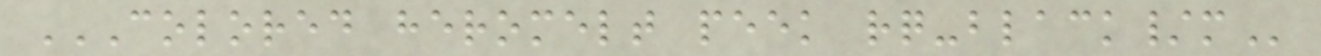COLORED HEROMELT PEEK RQ-BLACK/M
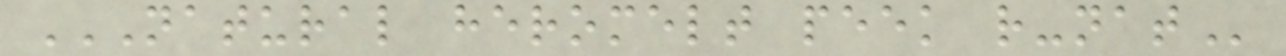NATURAL HEROMELT PEEK R-NAT
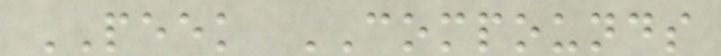PEEK COMPOUNDS
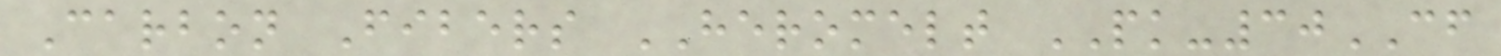Carbon Fibers HEROMELT PK-30CF
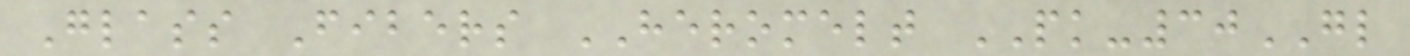Glass Fibers HEROMELT PK-30GL
